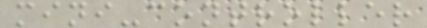mini-controller
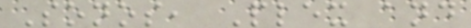Sonos, Plex and
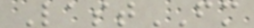LastFM
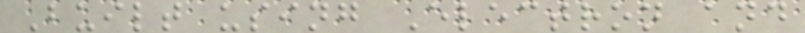Built using Electron and
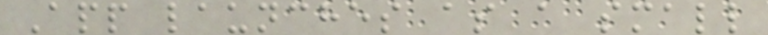App launches as a small
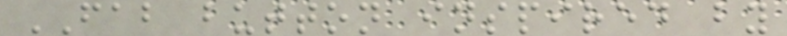FAB button inspired by
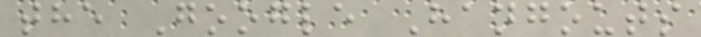the Google Hangouts
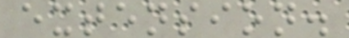extension.
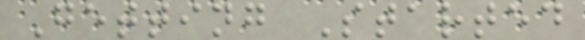Getting Started
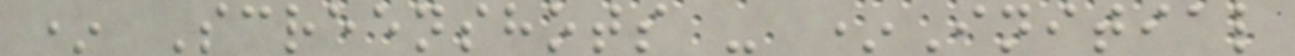* Screenshots - *Initial
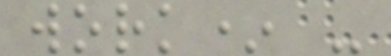work* -
